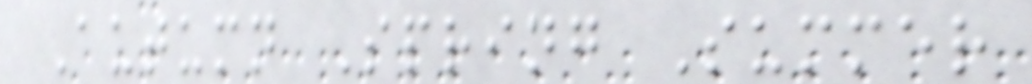Autumn Spring Summer
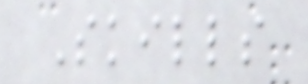Skills
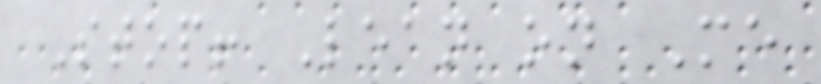Stop! Lean on Me
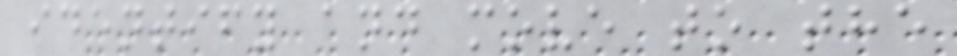identify and move to the
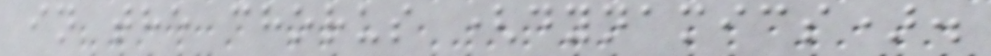in the chorus (dynamics).
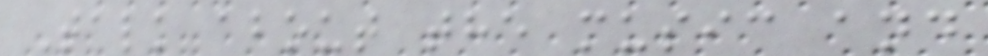Talk about the music and
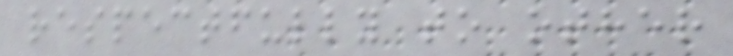respectfully to other
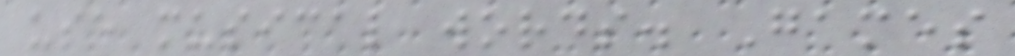use musical words. Games
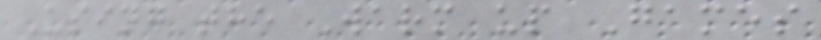Using the Warm up Games
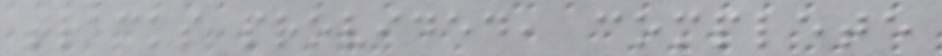tracks provided, complete
